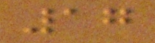17
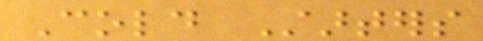Cold Starters
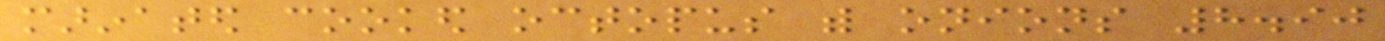marinated cooked octopus with onions 8.90
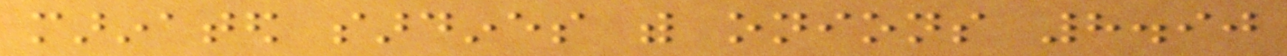marinated sardines with onions 8.90
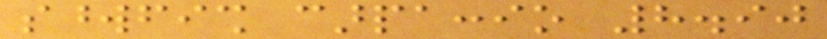swordfish carpaccio 8.90
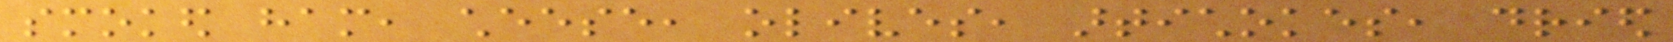smoked ham, cheese, olives, artichokes, dried
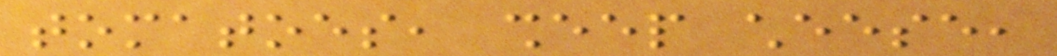tomatoes, sheep cheese,
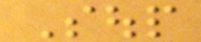Soup
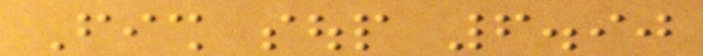Fish soup 6.90
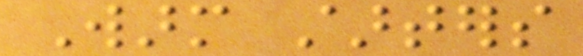Warm starters
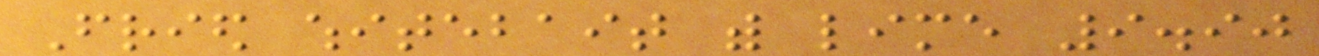Fried whitebait with lime 9.90
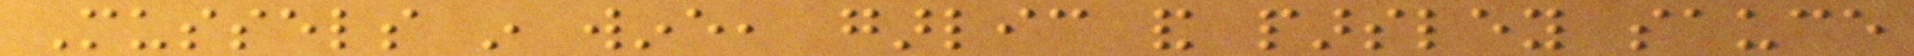Mussels in wine, garlic and parsley sauce
